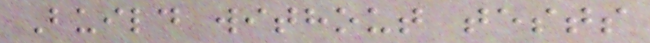Build without tests
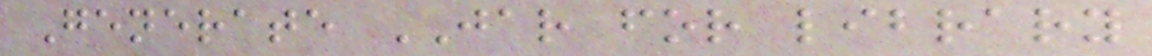Generate JAR for library
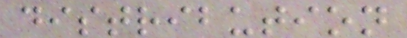distribution
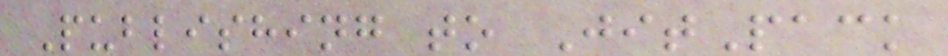Publishing to JitPack
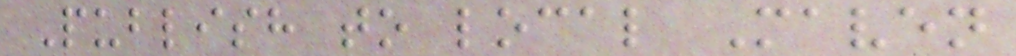Publish to local Maven
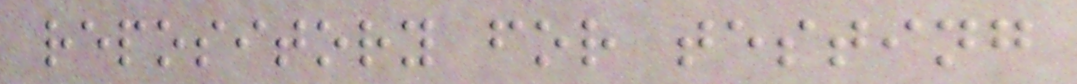repository for testing
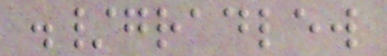./gradlew
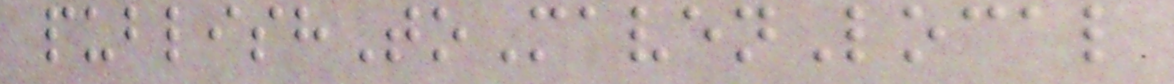publishToMavenLocal
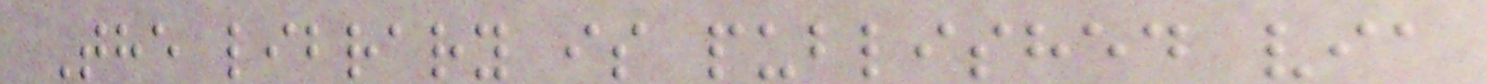The library is published via
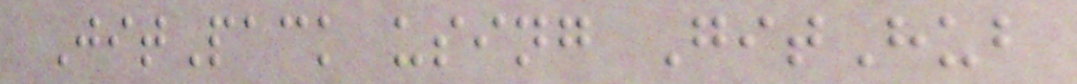JitPack using GitHub
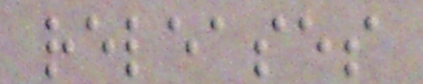releases
